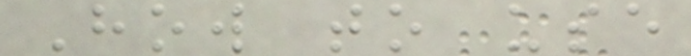How to use
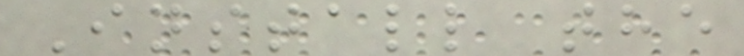Install the
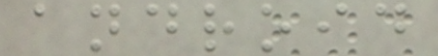android
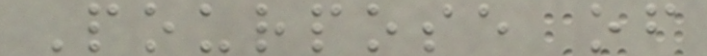Pourpose of
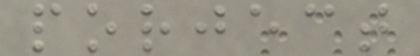porject
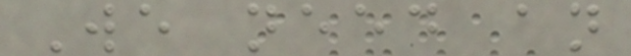We need an
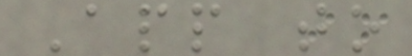App to
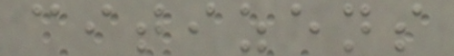citizens
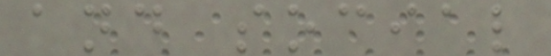and social
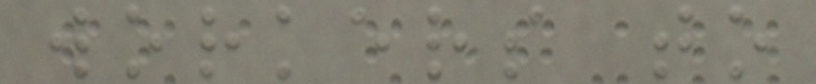workers to
